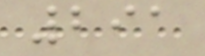291
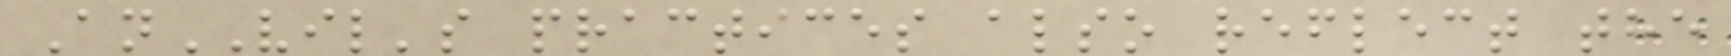AnVIL's practices also reflect the
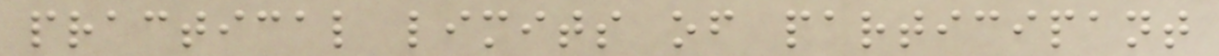practical limits of participant
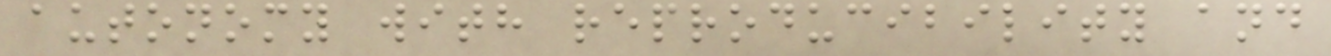autonomy with reproducibility and
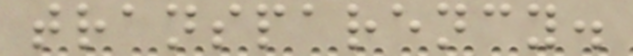transparency.
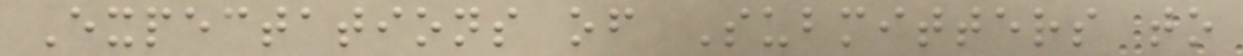Expectations of Submitters to
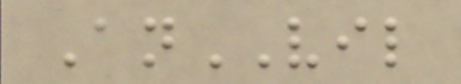AnVIL
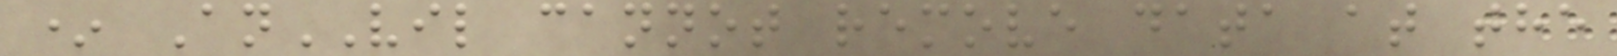* AnVIL cannot remove data at the
